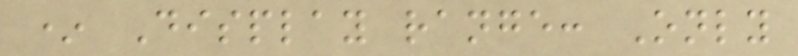* Display range: Only
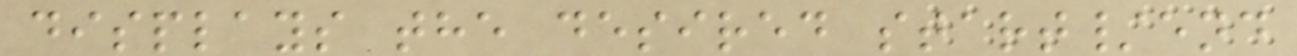displays the desired start/end
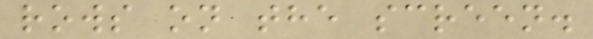rows on the screen.
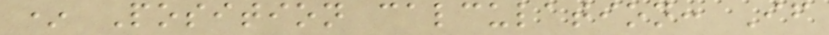* Position calculation: If
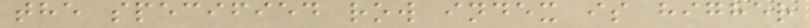the specified row index is higher
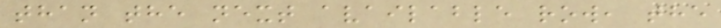than the next available row, the
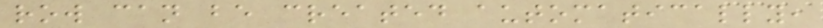row can be created automatically,
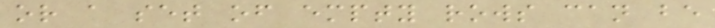or a set of empty rows can be
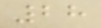28
